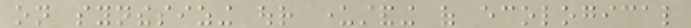on synthesizing our understanding of ecological
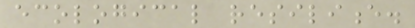ecological resilience.
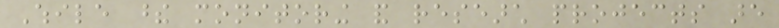While these monitoring and research projects are
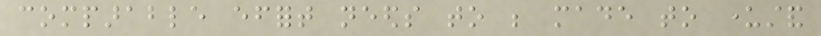comparable effort needs to be made to understand
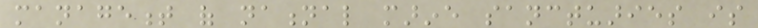management of national marine sanctuaries is
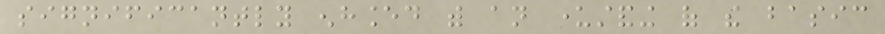significantly enhanced with an understanding of the basic
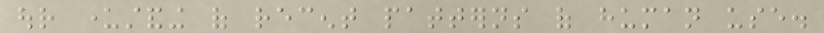our understanding of recent patterns of human use.
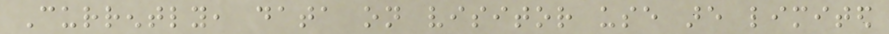Currently, data on visitor use are limited
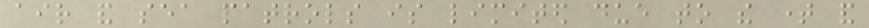air and sea patrols is limited due to the time and
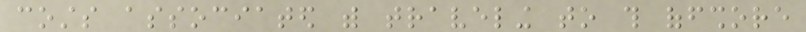costs associated with traveling to this offshore
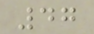47
